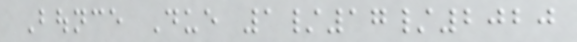Bounce Due 1/17/2020
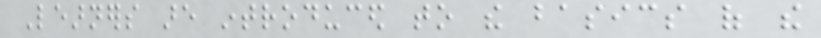Learners are introduced to the basics of the
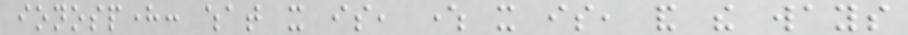ionosphere: what it is, where it is, and the ways
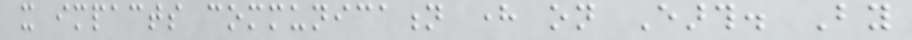it impacts communication here on Earth. By
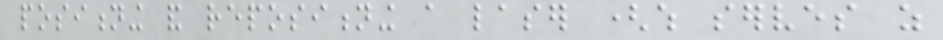positioning and repositioning a laser (which serves as
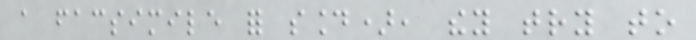a facsimile for sound), they try to
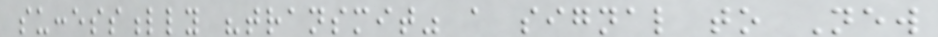successfully "transmit" a signal to New
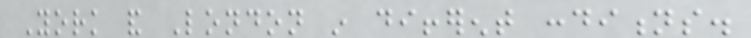York and London in different conditions.
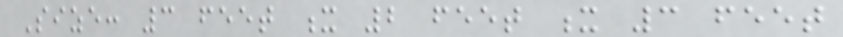Size: 3 feet x 2 feet x 3 feet
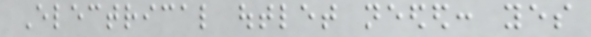Electrical outlet needed: yes
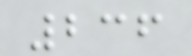236
